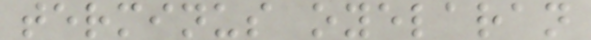terminus oyelaran
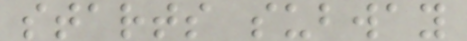starts subway
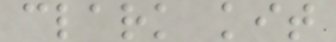clark kit
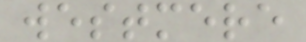westmere
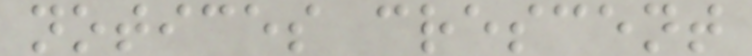notices crescent
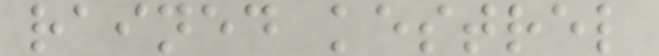rained kestrel
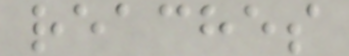reaches
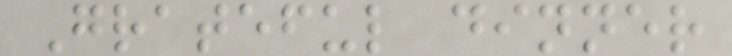Grateful dinner
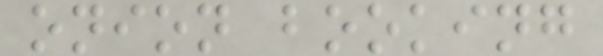onion booking
